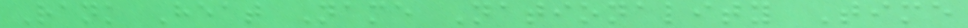Rank Heat Name Nationality Time
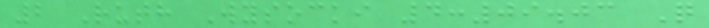2 Ruth Wysocki 4:09.03 Q
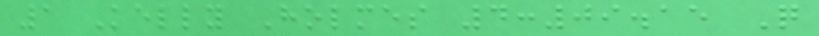1 Kelly Holmes 4:09.15 Q
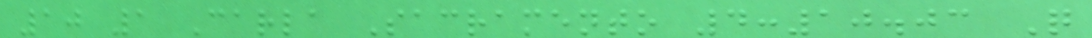10 1 Carla Sacramento 4:10.03 Q
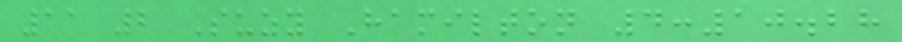11 2 Suzy Hamilton 4:10.28
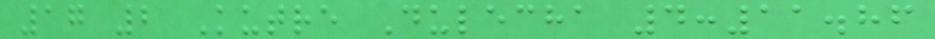17 2 Kutre Dulecha 4:11.86
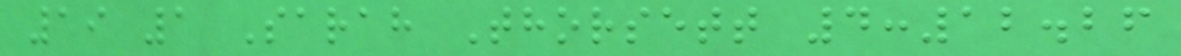19 1 Sarah Thorsett 4:12.26
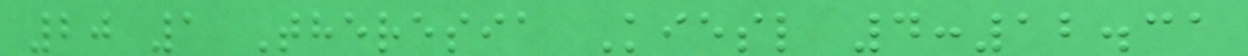20 1 Theresia Kiesl 4:12.31
